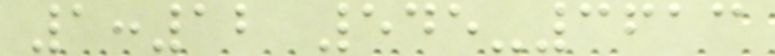1:12 545-3613
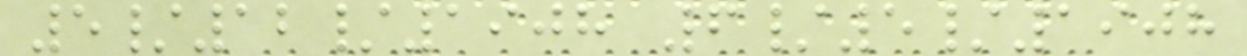5/12/1908 6/5/1908
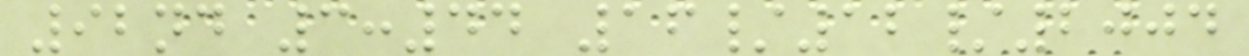92nd 3:44 16/12/2004
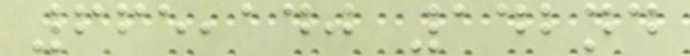665,140 142nd
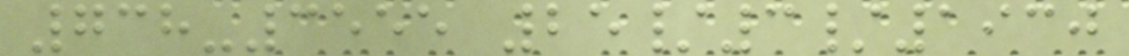738-3555 25/3/1930
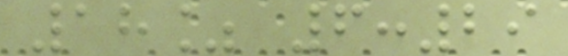18% 6:29
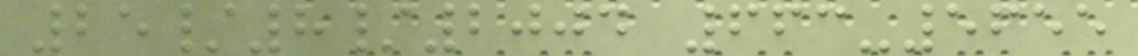25/8/2004 663-5655
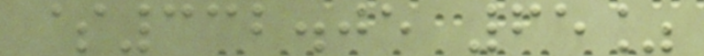$332.05 65%
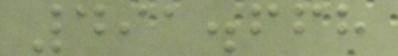491.668
